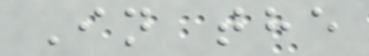In the
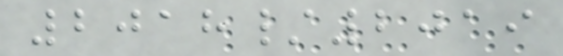2018/2019
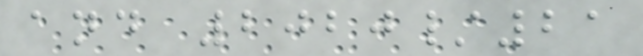and 2020/21
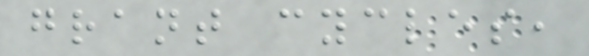grant cycles,
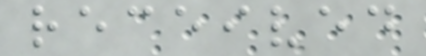received
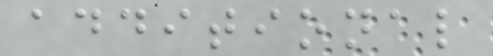additional
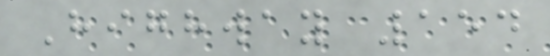Highway 154
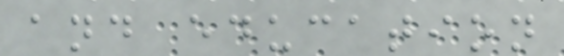and education
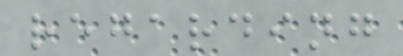regarding
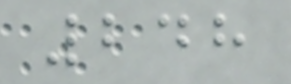248
